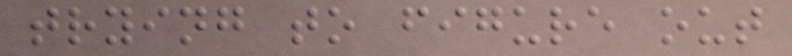trying to figure out
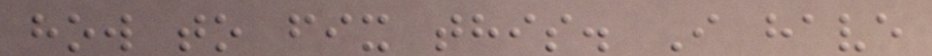how to fix this. I have
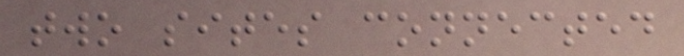two sites connected
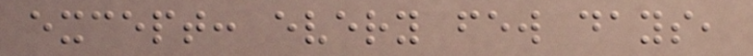except: every few days,
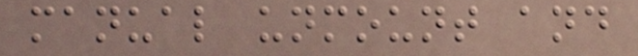manual unmount and
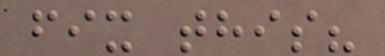fix this?
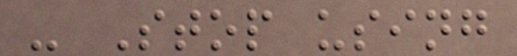- Stop using
